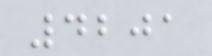4201
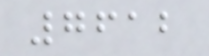7612
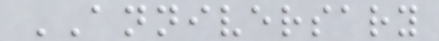ANNIVERSARY
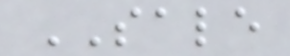SALE
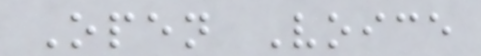Open Voice
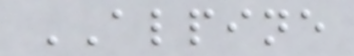ALPINE
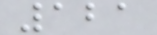121
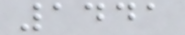1441
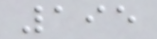195
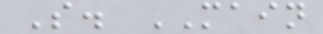S. MAIN
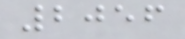2056
